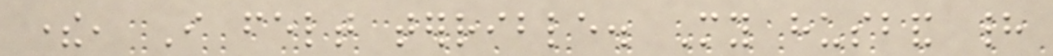there, I felt terrible. My husband had
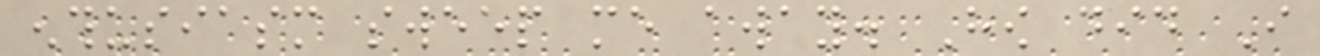enthusiasm sweep me away. How did I
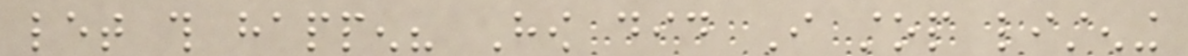let this happen? How did I stop listening
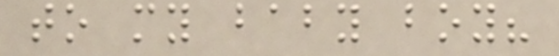to my baby boy?
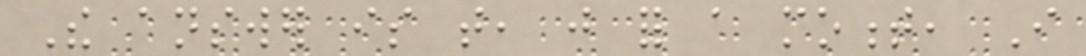The answer is that, just for a moment, I
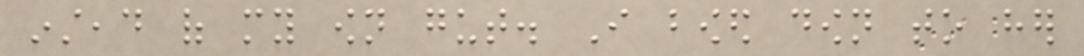instead of my own gut. I bowed down to her
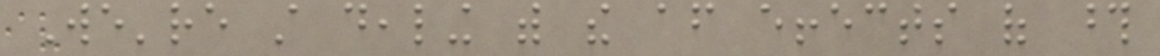We're still dealing with the after effects of those
